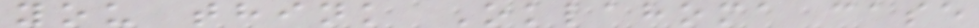you think Oklahoma case
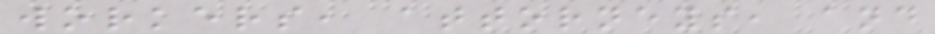workers, attorneys, and
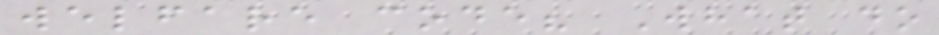welfare code? What do
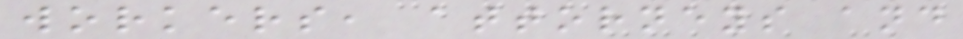workers, attorneys and
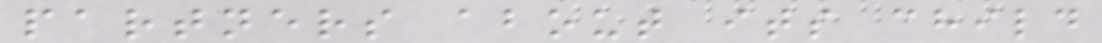partners about its child
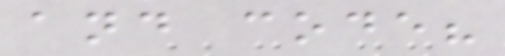and code?
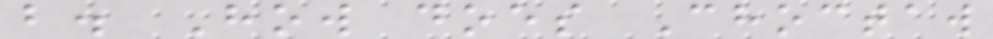b. How does Choctaw
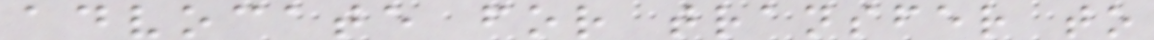advocate for transfer to
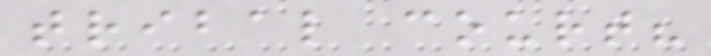tribal court?
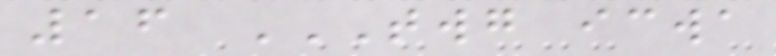16 TWG ICWA
